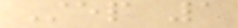Step 1
